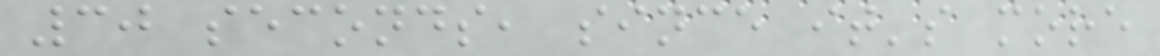30 seconds, since it's more
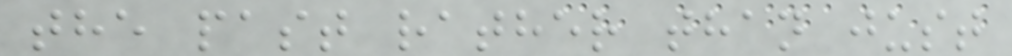the past rather than just
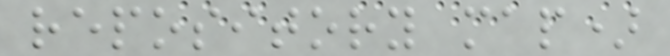repository map)
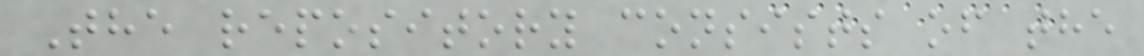The repository consists of the
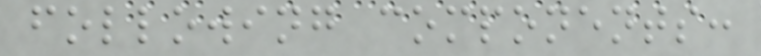following components:
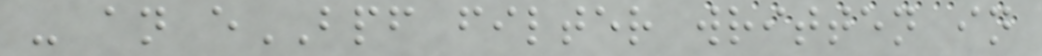- an eBPF filter written in
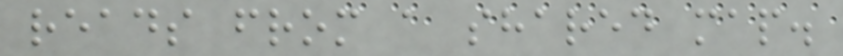reads from a shared map.
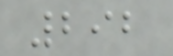292
